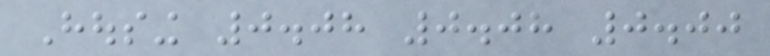Housing 0.08 0.08 0.00
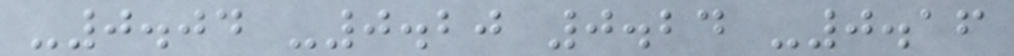-0.04 -0.20 0.24 -0.16
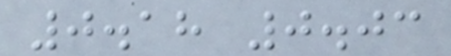0.18 0.03
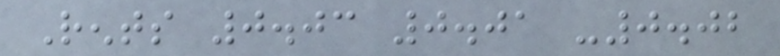Rents 0.03 0.01 -0.02
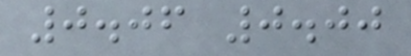0.06 0.00
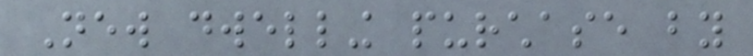New dwelling purchase by
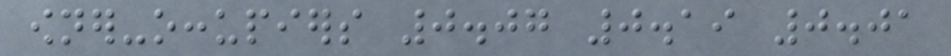owner-occupiers 0.07 0.19 0.01
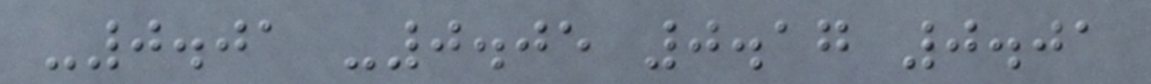-0.01 -0.05 0.17 0.01
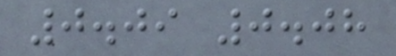0.09 0.08
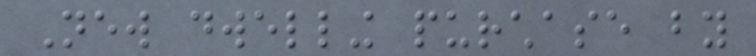New dwelling purchase by
